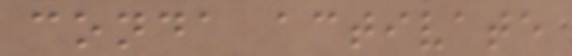conda activate
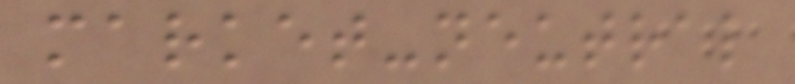market-neutral
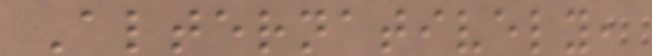Alternatively,
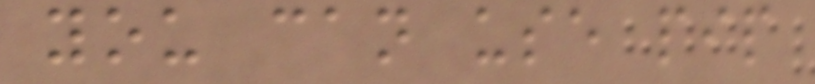you can use pip
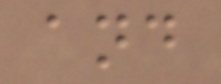and
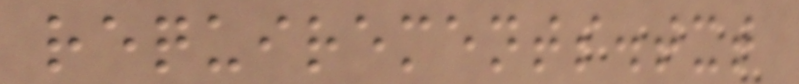requirements.txt
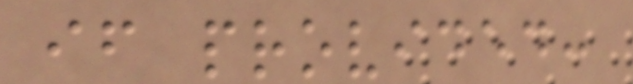if provided:
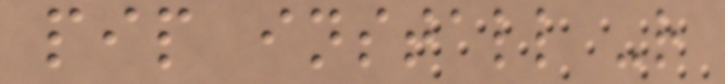pip install -r
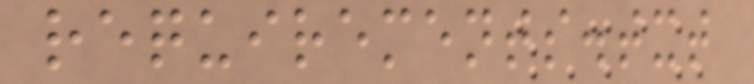requirements.txt
